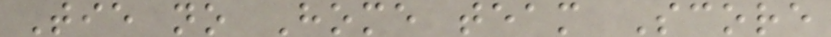Tie no Home team Score
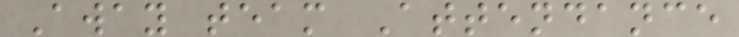Away team Attendance
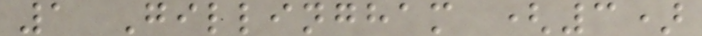1 Gillingham (3)
